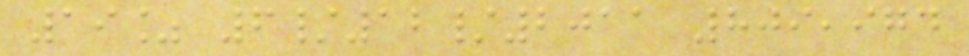19% 6/12/2011 809,974
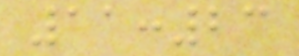11:23
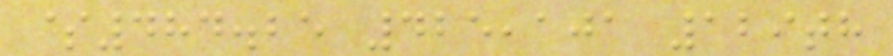$484.25 425,101 129th
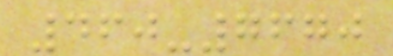460-7670
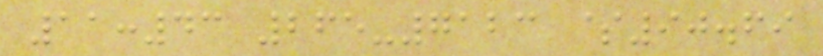11:43 265-7123 $90.69
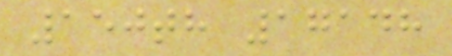150th 17148
